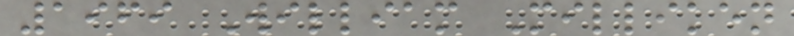1969 William Milliken
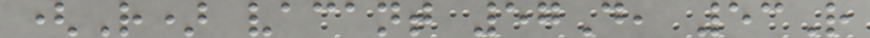(R) vacant 57D, 53R
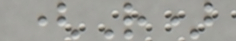(R)
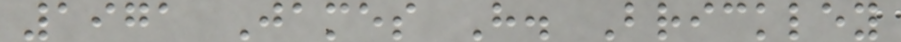1971 James H. Brickley
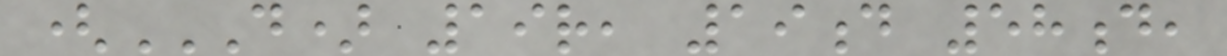(D) 19R, 19D 58D,
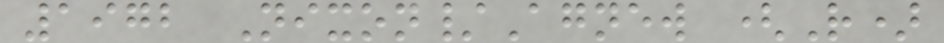1972 Nixon/Agnew (R)
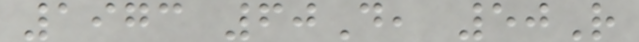1973 60D, 50R
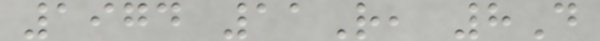1974 11R, 8D
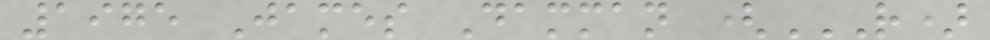1975 James Damman (R)
